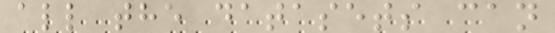all the datasets can
